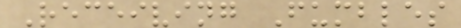Receiving Fumbles
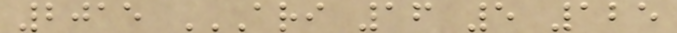2015 ARI 16 5 125
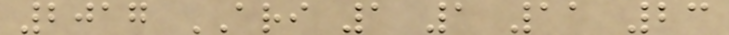2017 ARI 1 1 11 23
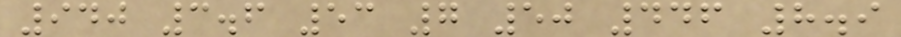940 3.6 53 7 50 446 8.9
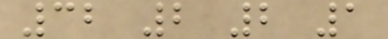32 2 2 1
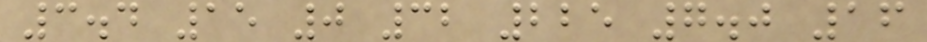3.4 15 0 32 225 7.0 16
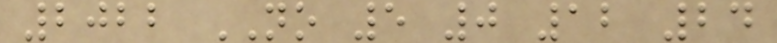2022 NO 5 0 12 24
